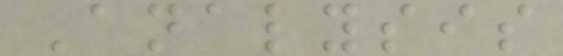Analysis
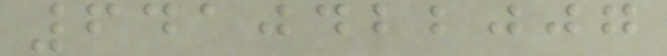6410422007
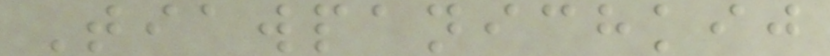Tiawpanichkij
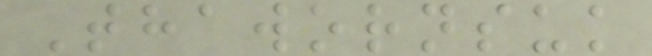Thawornsuk
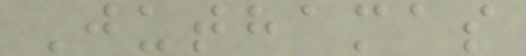Juthamas
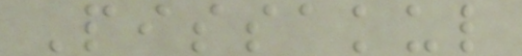Pissakul
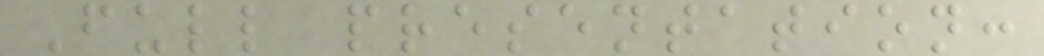Full presentation:
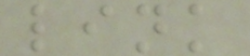link
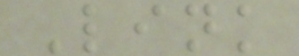Link
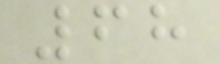68
